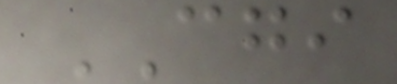CGI
